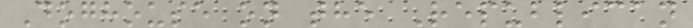Doghouse on the Republican
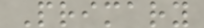Primary
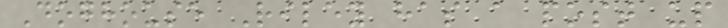Doghouse Riley has a post up
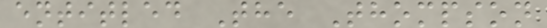entitled The Thompson
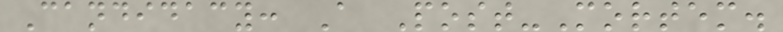Candidacy: A Post-Mortem.
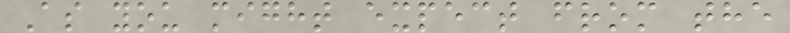As you might expect from the
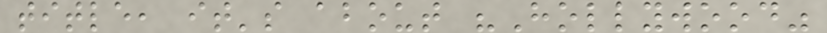title, it's about "Hollywood"
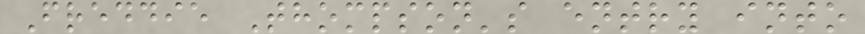Freddie Thompson's entry into
